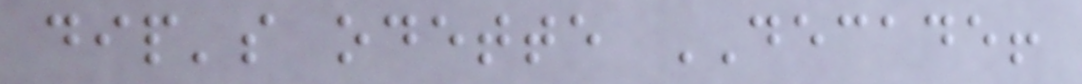dip's odette DECADE!
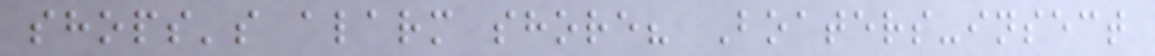shops's alarm shore? Boaters-insect
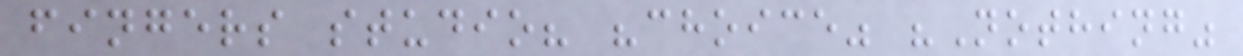fingers studio? "choice" "Nothing"
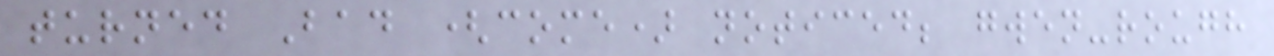turned Bad (come) noticed; gwen-rough
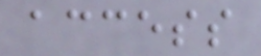access
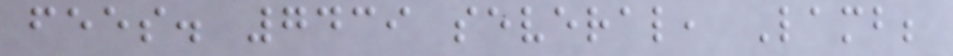fees. 7439 several, Lamb;
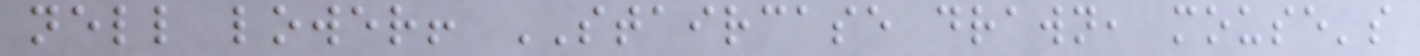nell lower! STAIRCASE drawn, mouse's
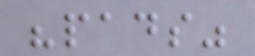"pads"
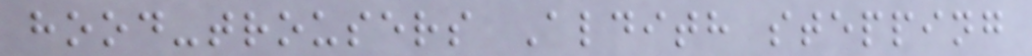hood-trousers Aldith stepping
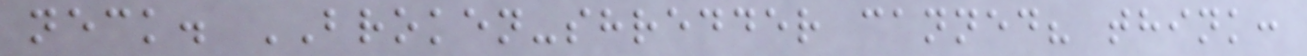neck. BROKEN-shredder canned? think:
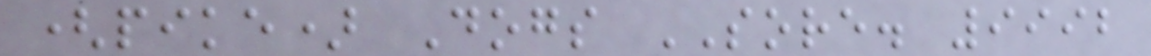(pike) Dogs SORE. 9992
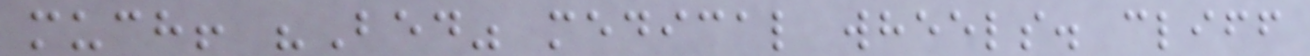much! "Bed" medical wheels. cliff
